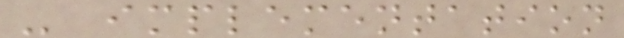- implementation
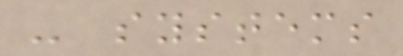- systems
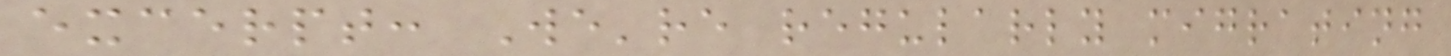excerpt: We're regularly migrating
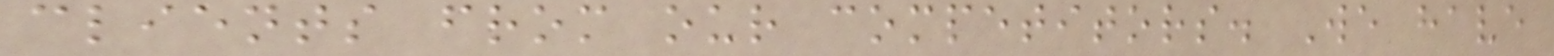clients from our competitors. We have
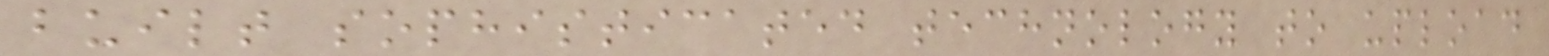built sophisticated technology to upload
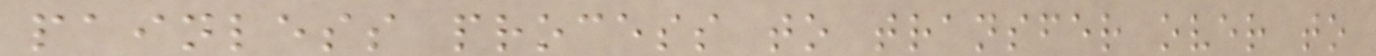painless process to transfer over to
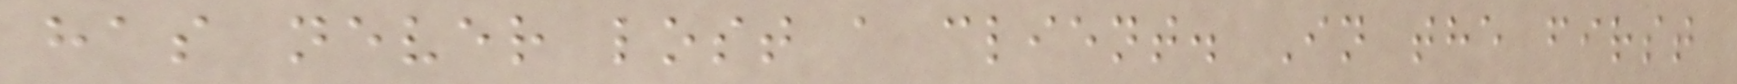has never lost a client. In the first
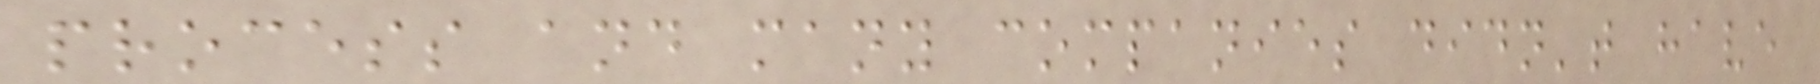process and many companies didn't have
